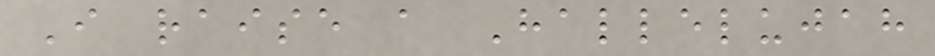I raise a Hallelujah
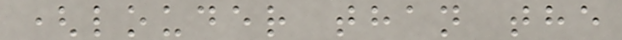(louder than the
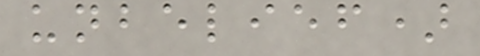unbelief)
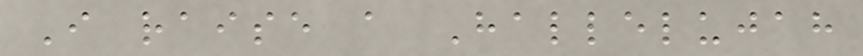I raise a Hallelujah
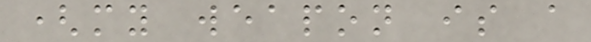(my weapon is a
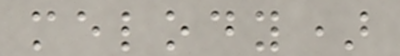melody)
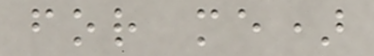for me)
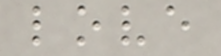love
